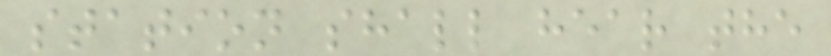station shall hear the
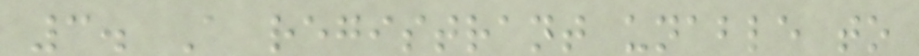3. A registrant unable to
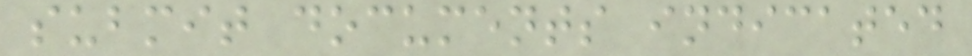submit documents indicated
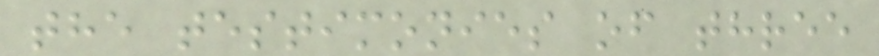the testimonies of three
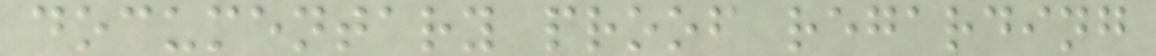documentary proof regarding
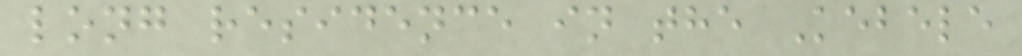long residence in the Kebele
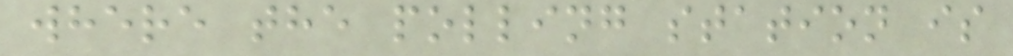where the polling station is
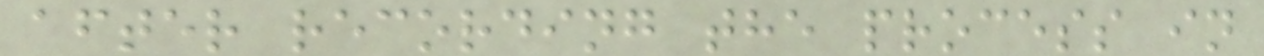after recording the process in
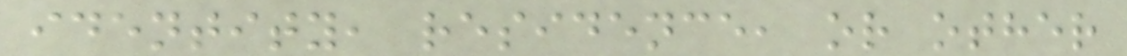identity, residence, or other
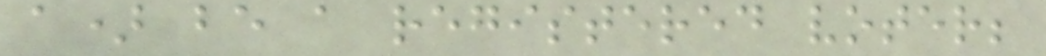a) be a registered voter;
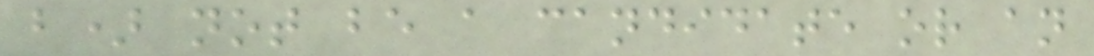b) not be a candidate or an
